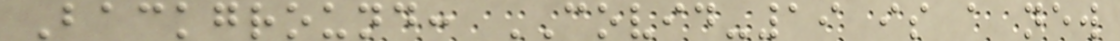Background: COVID-19 is a new
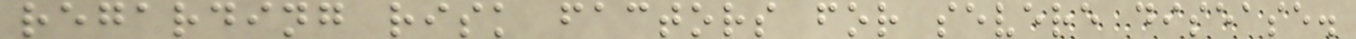regarding risk factors for severe disease.
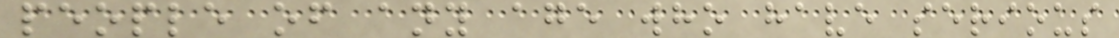people of any age who have serious
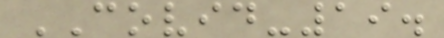COVID-19.
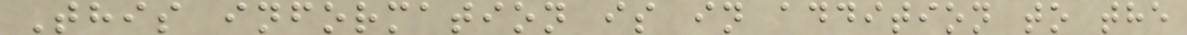This information is in addition to the
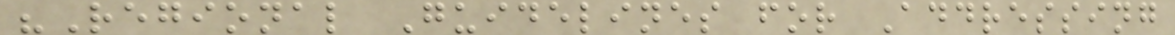"Regional Guidelines for Addressing
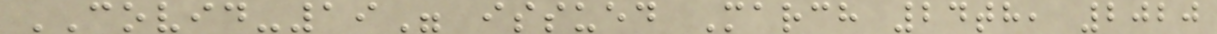COVID-19" issued March 24th, 2020
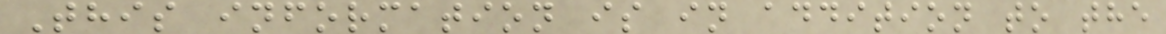This information is in addition to the
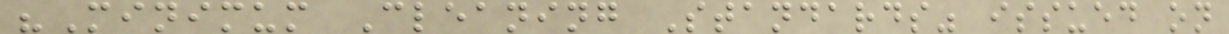"Minimum Cleaning Standards" issued on
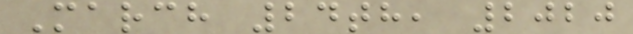March 24th, 2020
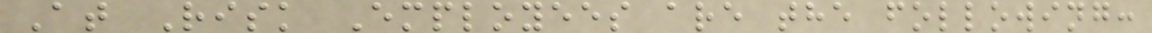At Risk Employees are the following:
